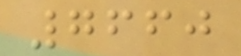7660
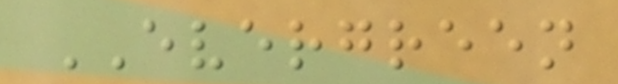EVERGREEN
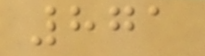871
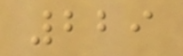229
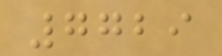7729
